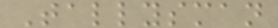Tallysman
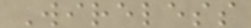Wireless
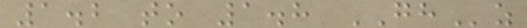1.2 to 1.8 GHz
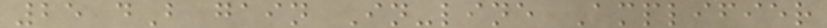25 dB gain In-line Amplifier
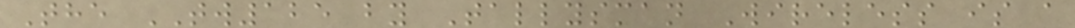The TW125 by Tallysman Wireless is a
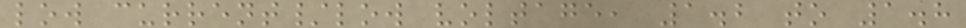low current/low voltage, 1.2 to 1.8
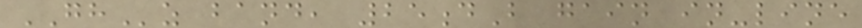GHz band, 25dB gain in-line
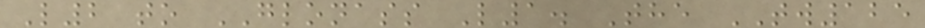L2 to GLONASS L1. The TW125
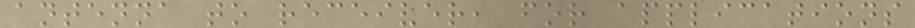antenna to receiver, for applications
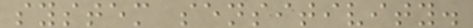system sensitivity.
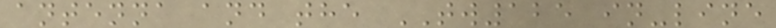antenna and the TW125 in-line
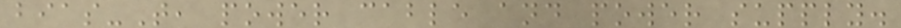bias-T, power cable and power supply.
